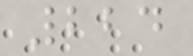224
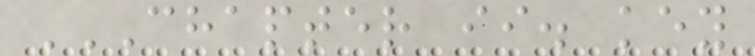CHAPTER II. KEY
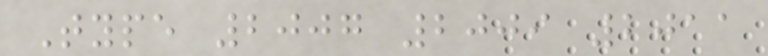Type 2007 2009 2011
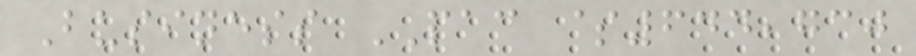Business PAC $644,730
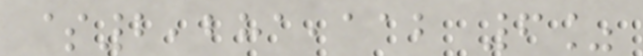$2,281,112 6%
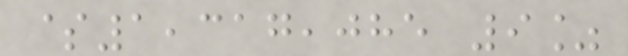$1,317,085 9%
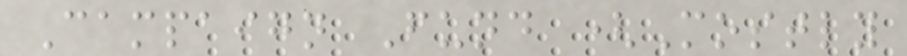Campaign Fund (Mostly
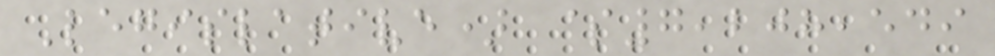Legislative) $7,208,549
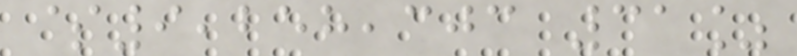$9,258,303 31%
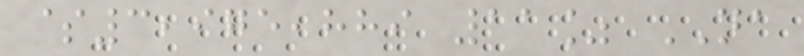$3,975,889 11% NA
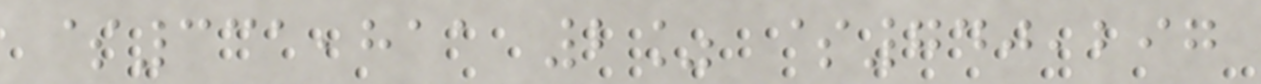$331,811 2% $740,297
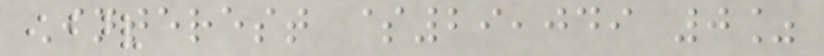Interest $29,049 0%
